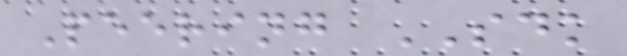Peering SDK
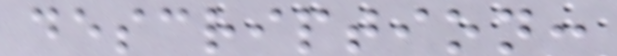description:
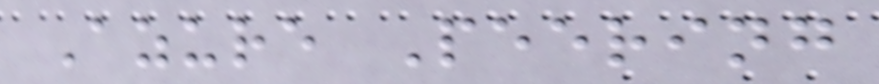Azure Peering
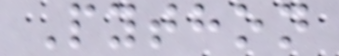Python
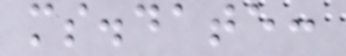ms.date:
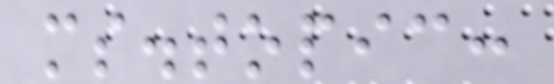ms.topic:
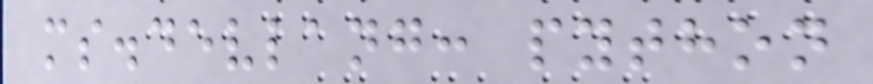ms.devlang: python
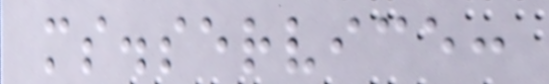ms.service:
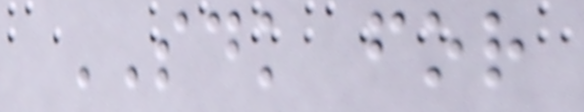SDK for
